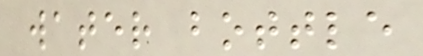water bottle
